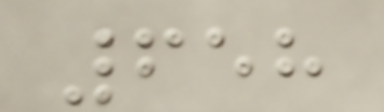658
